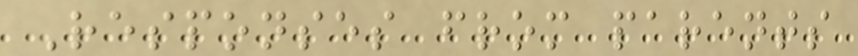Responses from parents
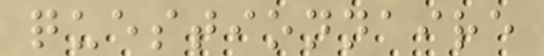questionnaire
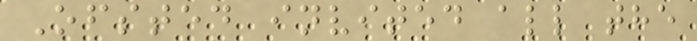Ofsted invited all the
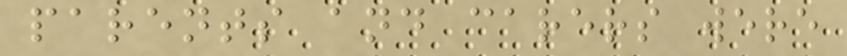parents and carers were
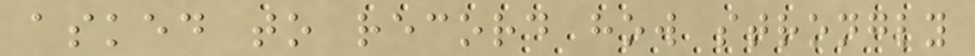asked to record how strongly
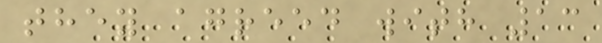they agreed with 13
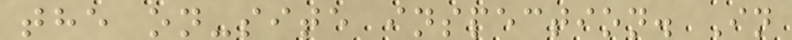the on-site inspection. In
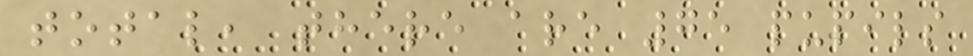total, there are 75 pupils
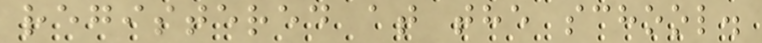registered at the school.
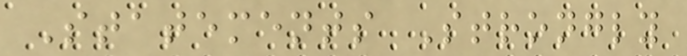Statements Strongly
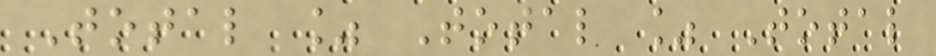Total % Total % Total
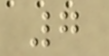7
